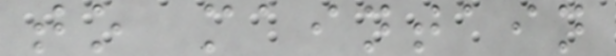to maintain
